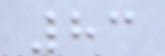83
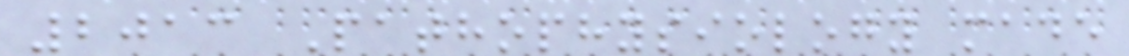2013 Pathophysiology made
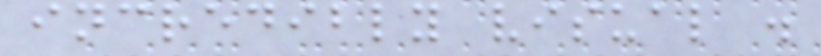incredibly visual .
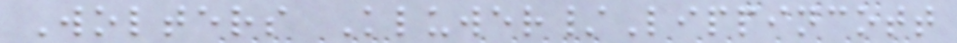Wolters Kluwer/Lippincott
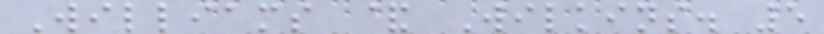Williams & Wilkins. 5
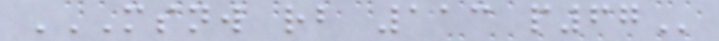MSNW RB 113 P67
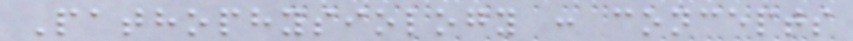Pathophysiology : concepts
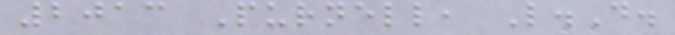2013 Purnell, L.D.
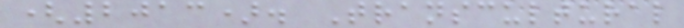(2013). Transcultural
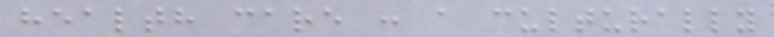health care : a culturally
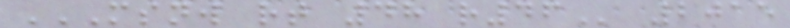MSNW RT 48 R46 2015
